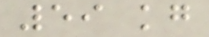59 kg
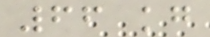66 kg
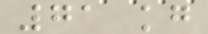71 kg
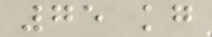75 kg
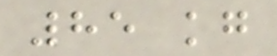85 kg
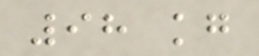98 kg
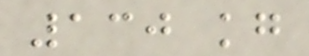130 kg
